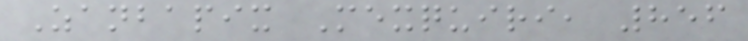Zanbapix Mexquiri, 856
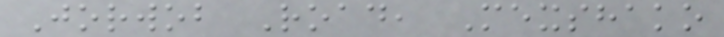Jorwob Road, Mexshako
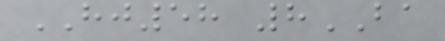HJ58 8BA
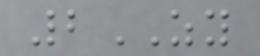2ZY
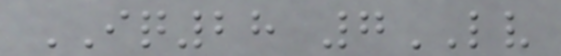IQ28 7LV
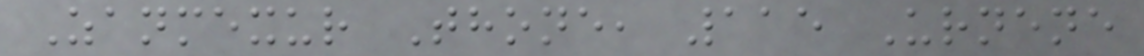Zanmexur Thone, 115 Urnene
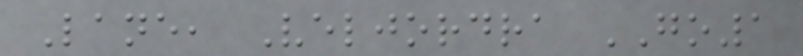Lane, Veljordra GO1
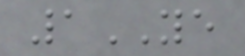1YE
